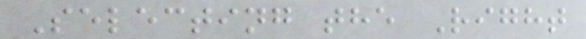Selecting the Right
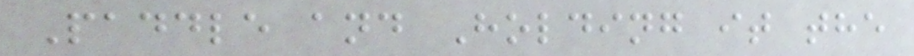Paddle and Holding it the
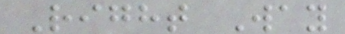Right Way
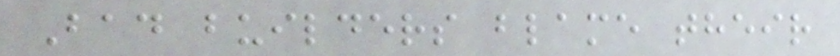Bad builders blame their
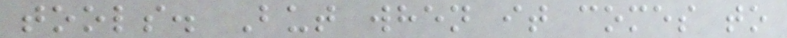tools. But when it comes to
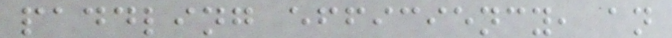paddling efficiency, an
